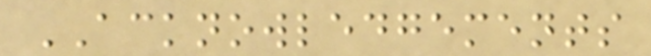ACKNOWLEDGEMENTS
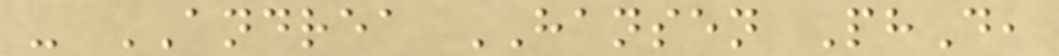- ANDREA HANSEN PhD,
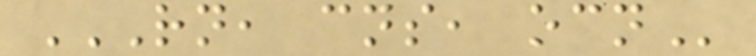RN, CNS, OCN
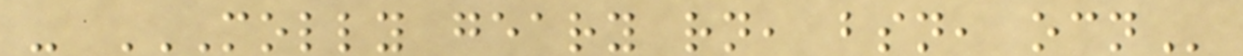- MOLLY GEARY RN, BSN, OCN
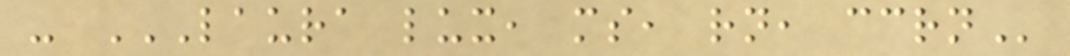- LAURA LUX, MS, RN, CCRN
